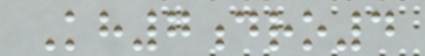Kh7dro4
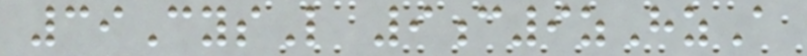39CysL 9c9zHzA
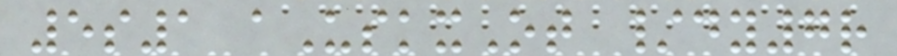5s1 aUskxOt /dy7r
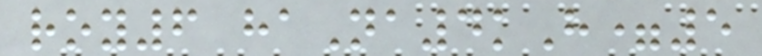roy6 haNa4kH=5
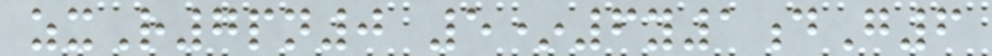zxR7pn0 5*6y1dG6
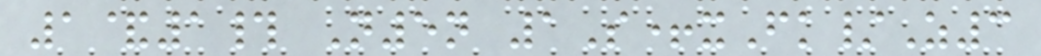1&1# N5n 1S+xFk/Z3
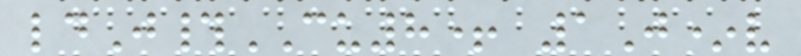ldJ#CU8+ 1J*v
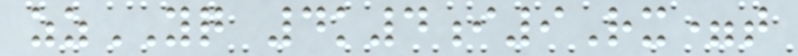zzYQ 4k4i9Rx=t
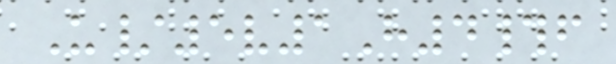U/5v1H4#f
